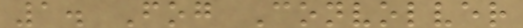1. Fog Convolver
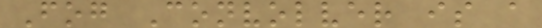Fog Convolver is a
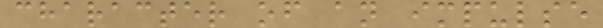character of an impulse
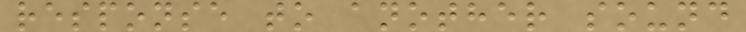response to another sound
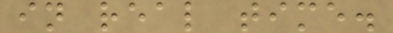in real time.
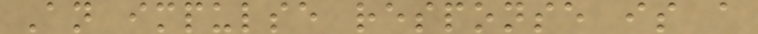An impulse response is a
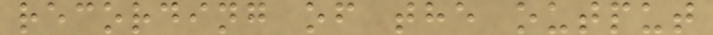recording of the output
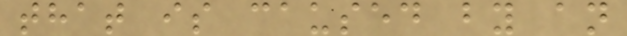that is caused by an
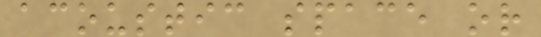acoustic space or
